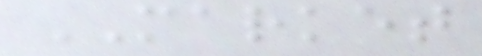MARKET
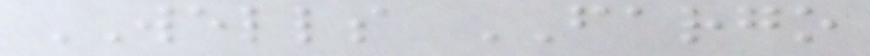WELLS FARGO
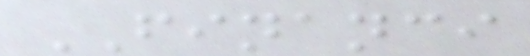FINANCI
